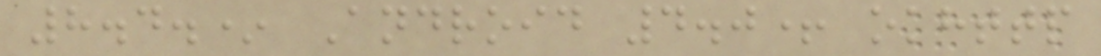8.4.* Android 4.0+ okhttp
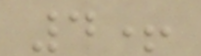4+
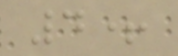4+
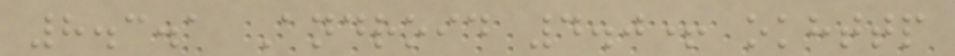8.3.1 Android 4.0+ okhttp
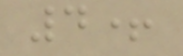4+
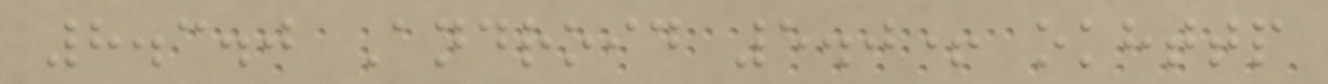8.3.0 Android 5.0+ okhttp
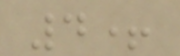4+
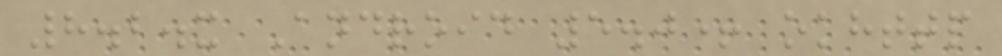8.2.x Android 5.0+ okhttp
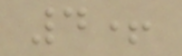4+
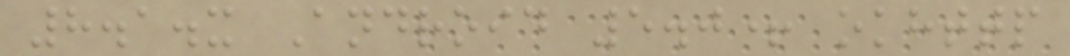8.1.x Android 5.0+ okhttp
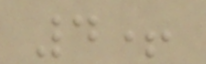4+
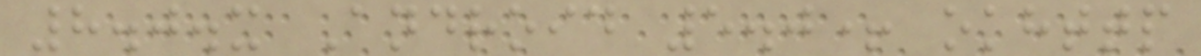8.0.x Android 5.0+ okhttp
